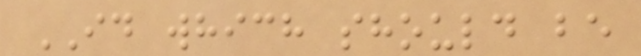ID which should be
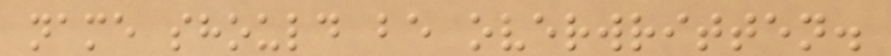name should be overwritten.
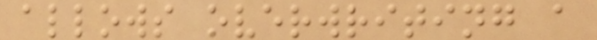allows overwriting a
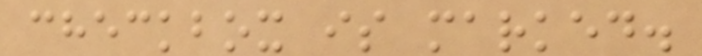checkbox is marked.
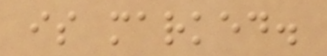is marked.
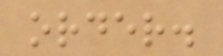order.
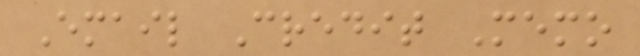Email Credit Memo
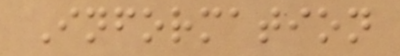Information
